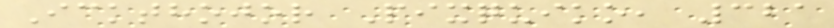Ickthojor Pixquiko, 321
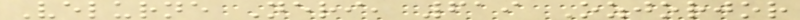Velurne Neri, 619 Ozjorjor
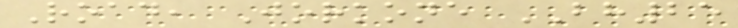Road, Jorkone BH25
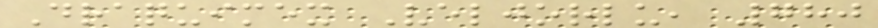Draquimex Veljorlu, 780
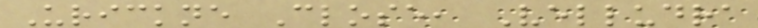Urickne Close, Velludra
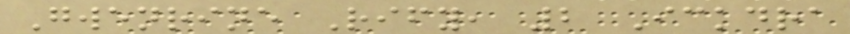Gwenrine Rify, 2 Ickdra
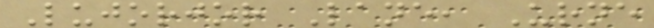Lujorjor Lane, Urne
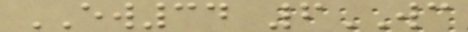EW34 6WC
